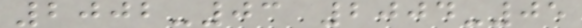2002-03 2004-05
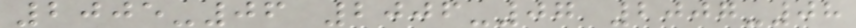2005-06 2006-07 2007-08
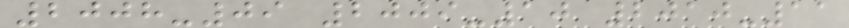2008-09 2009-10 2010-11
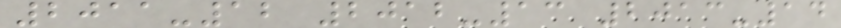2011-12 2012-13 2013-14
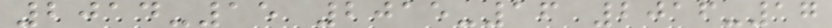2014-15 2015-16 2016-17
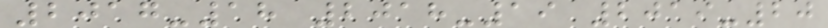2017-18 2018-19 2019-20
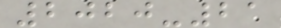2020-21
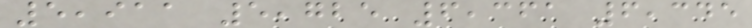5,911 5,725 6,361 6,345
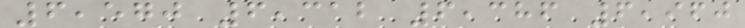6,570 6,312 6,386 6,960
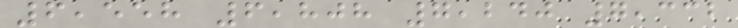6,558 6,808 7,240 7,332
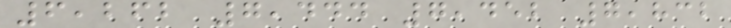6,262 7,444 7,452 7,832
